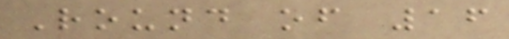Round of 16
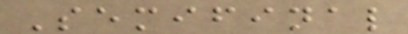Semifinal
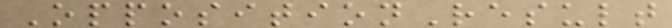OppositionResult
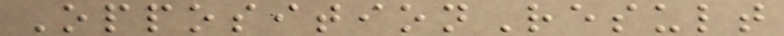OppositionResult
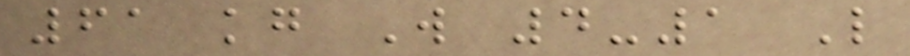61 kg W 4-1 L
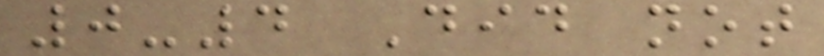0-4 Did not
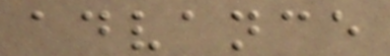advance
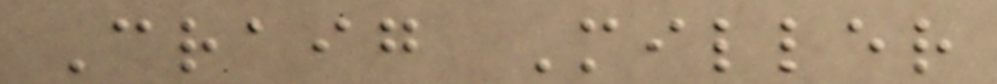Craig Miller
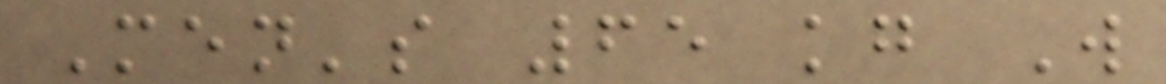Men's 65 kg W
